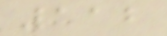112
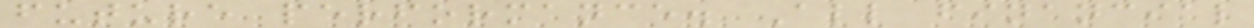future performance. All financial
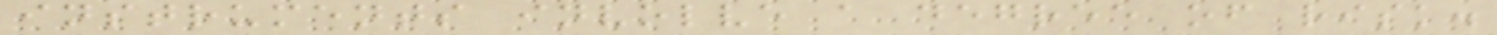instruments involve a degree of risk.
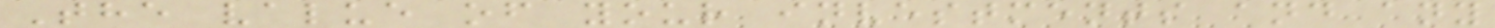The value of your investments and any
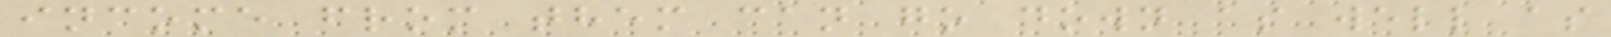income from them can go down as well as
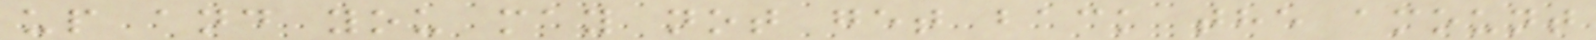up and you may not get back the amount
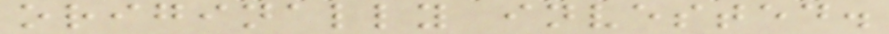originally invested.
